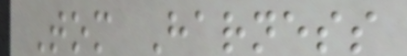Tom Harness
